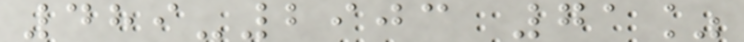489-2903 71%
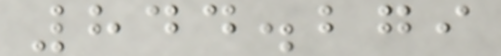844.279
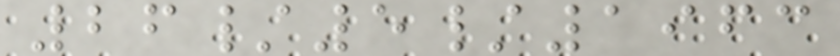26/5/1963
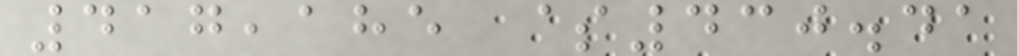417,185 $430.41
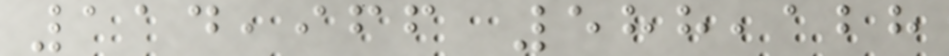114,966 588,128
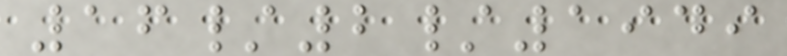16/2/1949
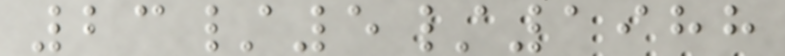23/5/1988
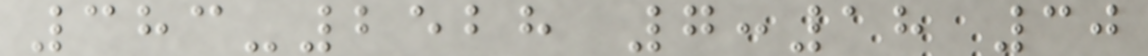383-2528 7:18 30
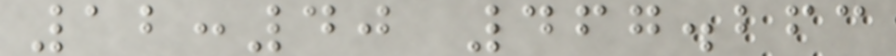12:40 467.263
